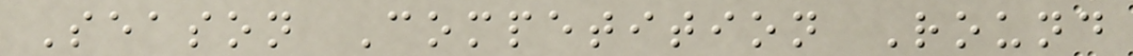Season Competition Round
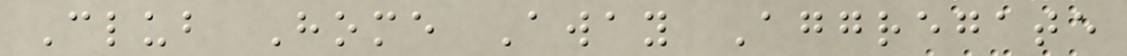Club Home Away Aggregate
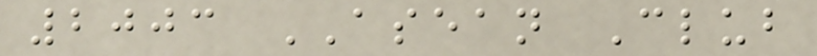2003 ASEAN Club
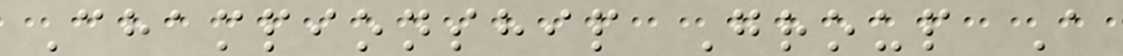Championship Group A
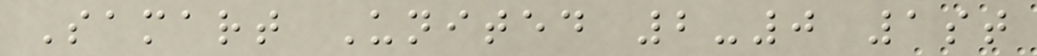Samart United 2-0 1st
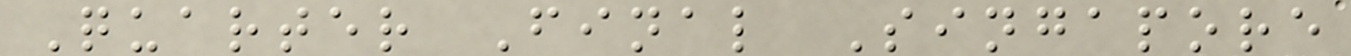Quarter Final Singapore
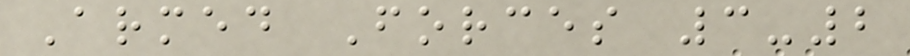Armed Forces 3-2
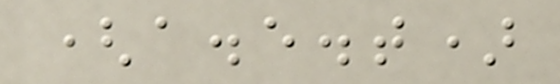(a.e.t)
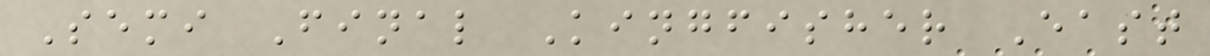Semi Final Kingfisher East
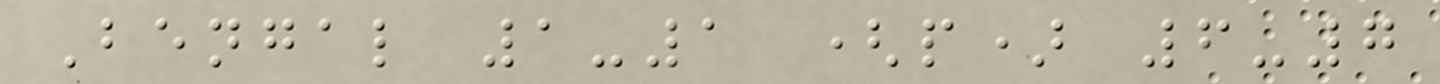Bengal 1-1 (p) 6-7
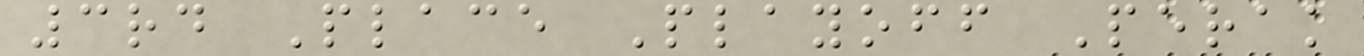3rd Place Playoff Perak
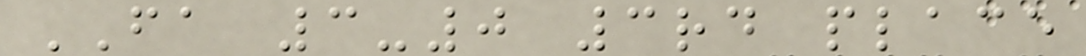FA 3-0 3rd place
